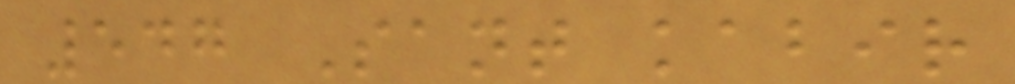547 Sant kabir
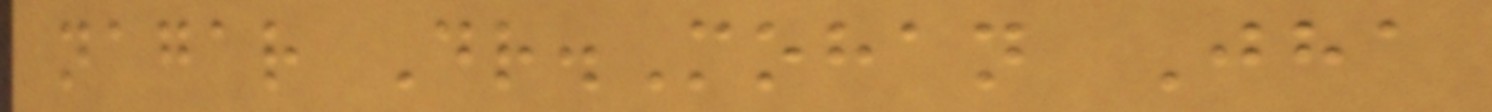nagar Dr.Mohan Jha
